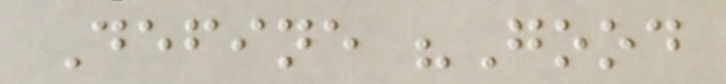Define "Good
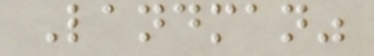Landman"
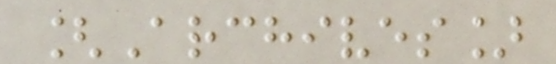[Archives]
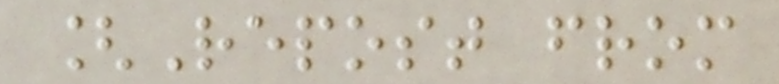[Repost from
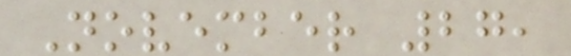November 27,
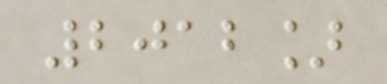2012]
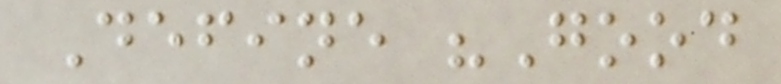Define "Good
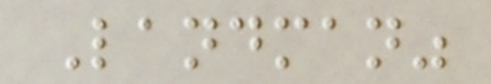Landman"
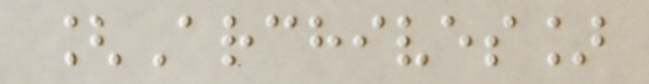[Archives]
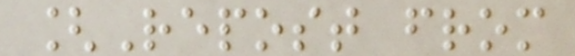[Repost from
